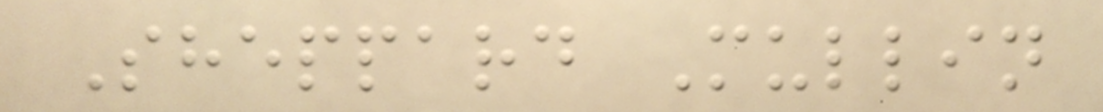Sheppard Mullin
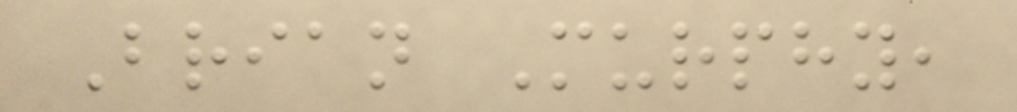Brian Murphy,
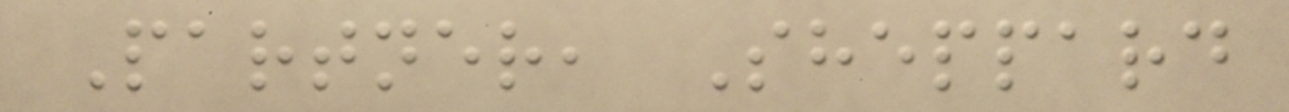Partner, Sheppard
